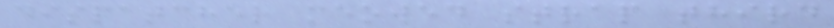dispatcher meowed strap third
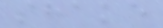shake
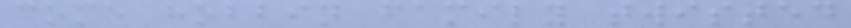come hobbin family twisted
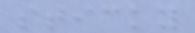sticky
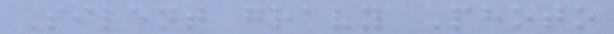Silent gravy Photo
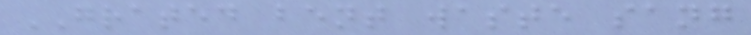GRATED bent waste sang
